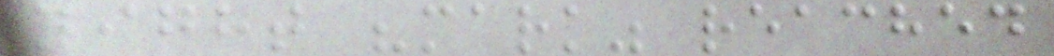night "mark" reached
